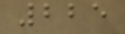225
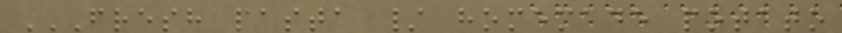FRESH PASTA / HOMEMADE POTATO
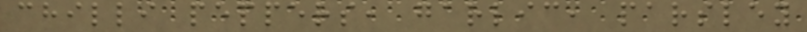chilli peppers, garlic, parsley
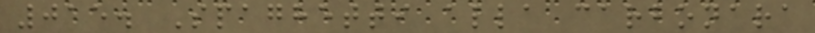015. Spaghetti alla carbonara
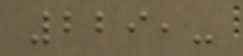229,-
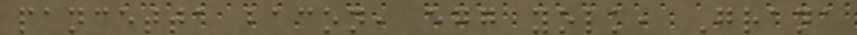pancetta bacon, egg yolk, Grana
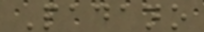Padano
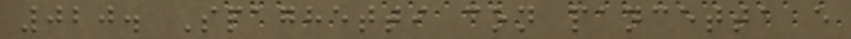020. Spaghetti con pancetta e
